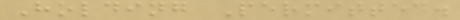Holding Permitted.
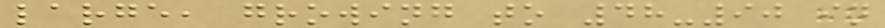large, growing to 48-90 in
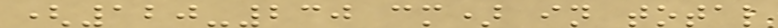(120-230 cm) in total
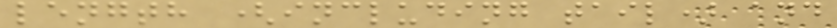length (including tail) and
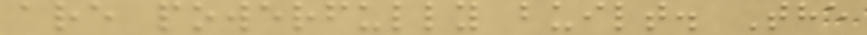are powerfully built. The
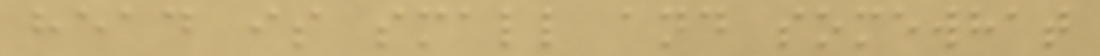head is small and somewhat
